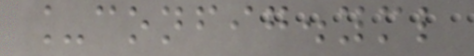_config.yml
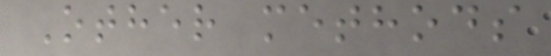Other methods
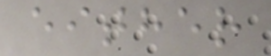either
